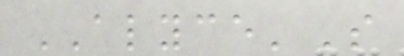ALYCE'S
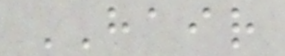HAIR
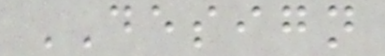DESIGN
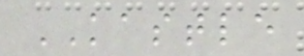KASTLE
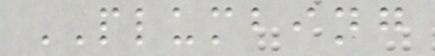PLUMBING
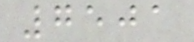7501
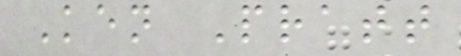Ken Pratt
